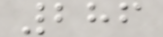286
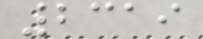2319
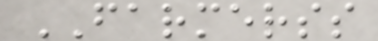FARMERSS
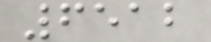6512
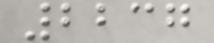2237
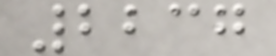2237
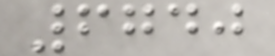6740
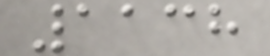1138
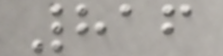816
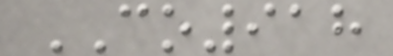CO918
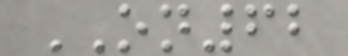ON62
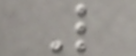L
